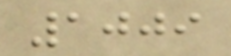1009
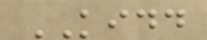KIDD
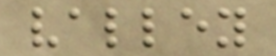valley
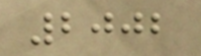2002
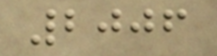2006
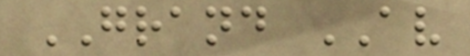GRAND AV
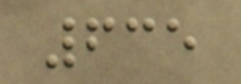635
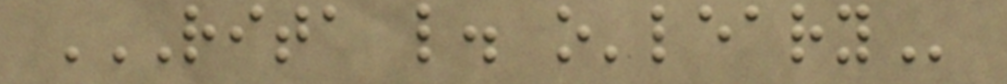RITA L. O'LEARY
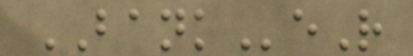BANKeR
